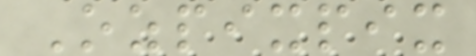Ozpixpix
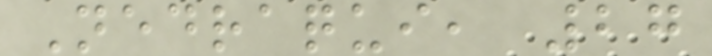Nedraqui, 27
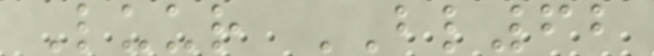Luur BL62
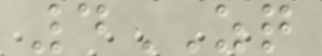4ZQ
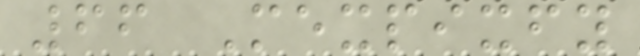66 Mexpixfy
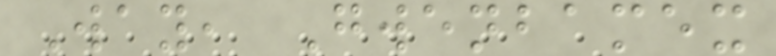Way, Gwenbamex
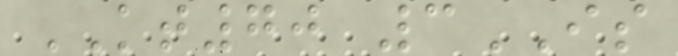KT70 3IS
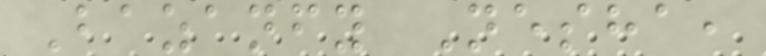Bazanfy Nesha,
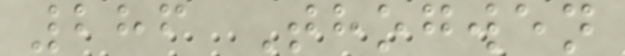286 Thogwen
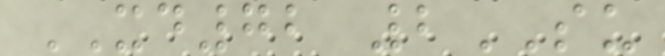XD72 2SU
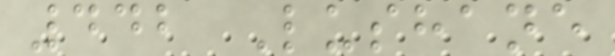442 Lushane
